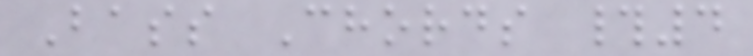Bass Chords #4
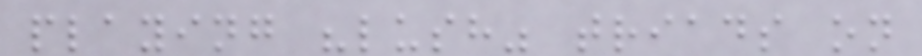playing "lush" triads on
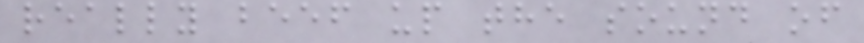really beef up the sound of
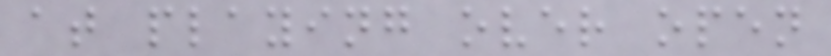at playing over open
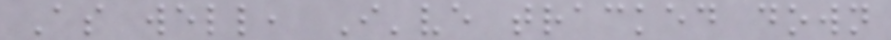As well, I've tracked down
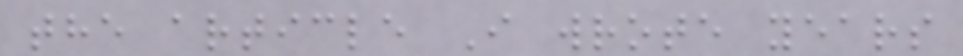the article I wrote years
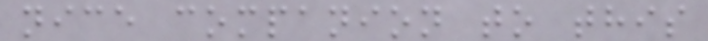nice companion to this
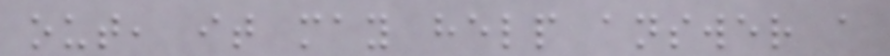out, it may help answer a
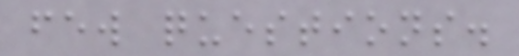few questions.
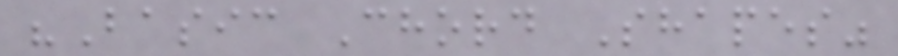"Basic Chord Shapes"
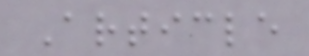Article
